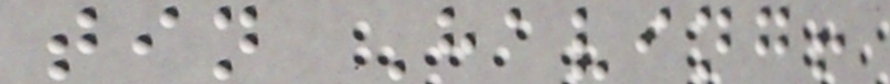tin Having!
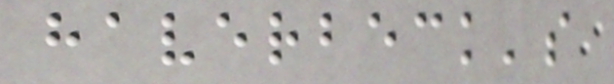haverbeck's
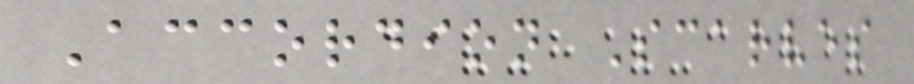Accordion Scarves
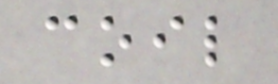coil
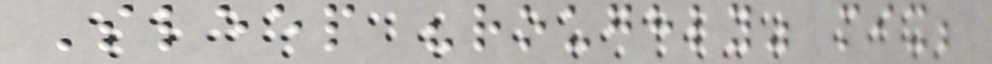Sleep "roughly" mix;
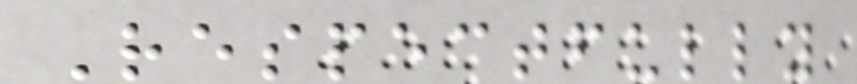Respectfully
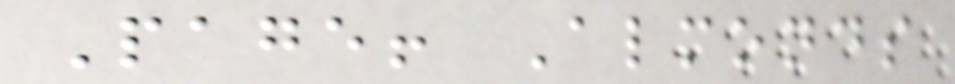Page! Almonds
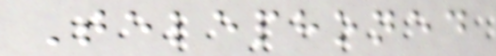Telephoned
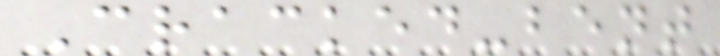Cracked-bent
